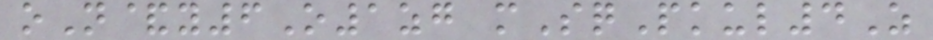oN&y6O1zg mSqPkul4Z
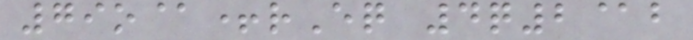79o@+rEq 4q2@b
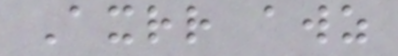Axrr awz
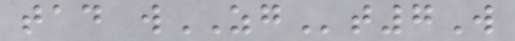tad wZGt7W
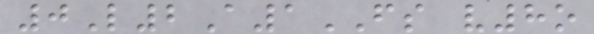0L2A1FS v8o
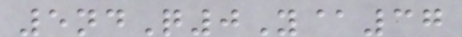5ndQ0Y@37
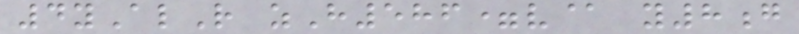4yAlR zH586=v@ y8g
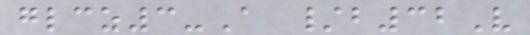glcz3-A /b32V
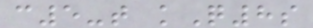c5-t kQ8s
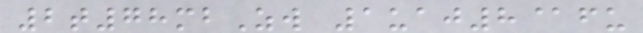2t78mbZw 1uaj8@fu
